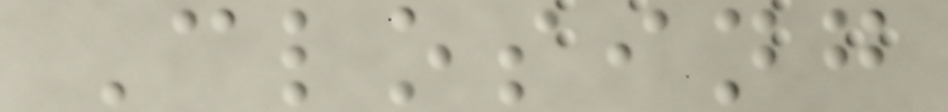Closing
